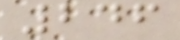246
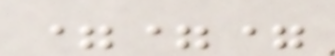===
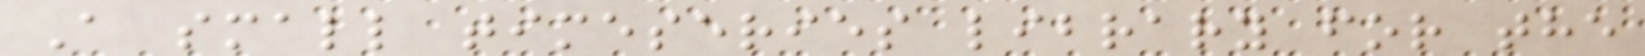A small timeseries library for the
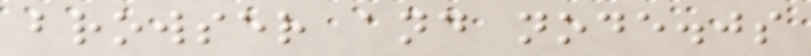browser and node.js
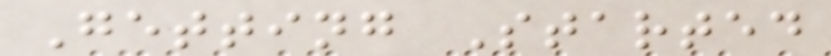Getting Started
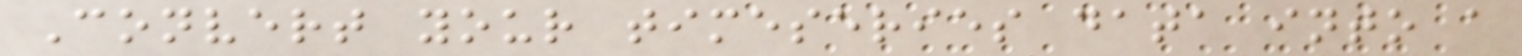Convert your timeseries data into a
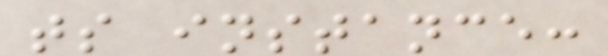ts instance:
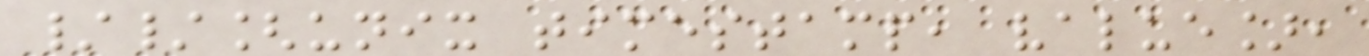//[unix timestamp, value],
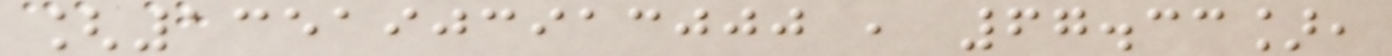[1351903913000 , 67.33],
